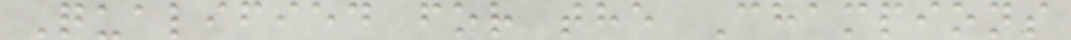Qualified for the Champions
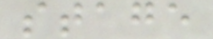stage
